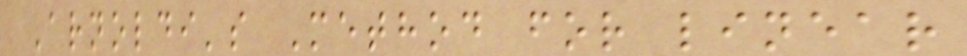Arnoldi's Method for linear
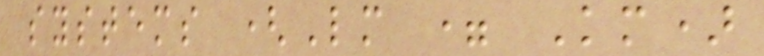systems (Lm = Km)
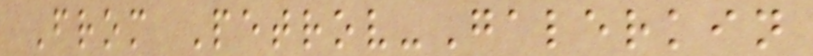From Petrov-Galerkin
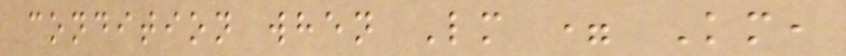condition when Lm = Km,
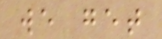we get
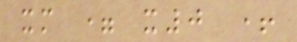xm = x0 +
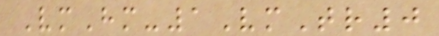VmHm-1VmTr0
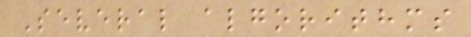Several algorithms
